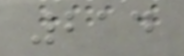214
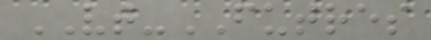VT-FUTRES
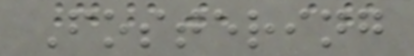Fostering
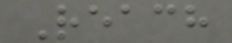Reach
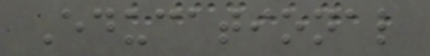Educational
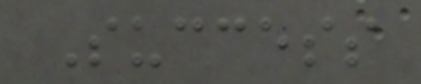Success
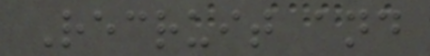Recruit and
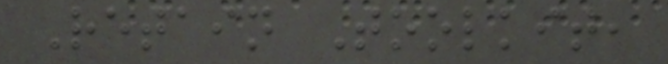Retain Toolkit,
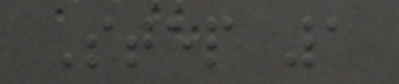Step 1
